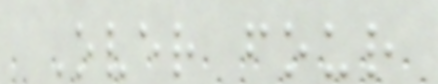Over four
